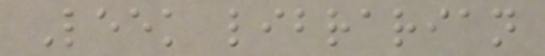Leek librarian
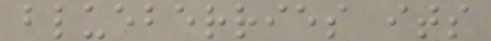blueberries its
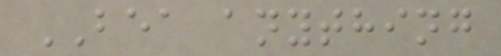BEA anything
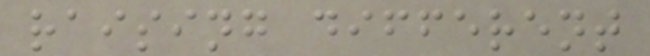raising different
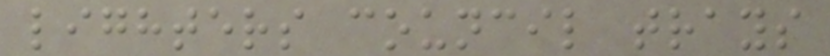lighters council trays
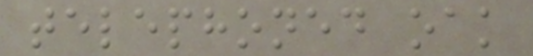telephoned oak
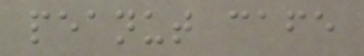peanut cafe
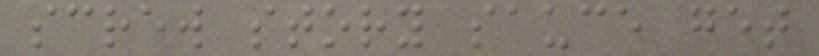screw story sauce get
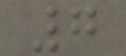7
